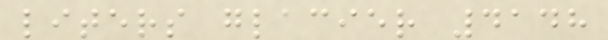liters glacier 4148
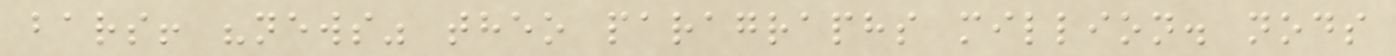bars! "news" theo paragraphs million. nods
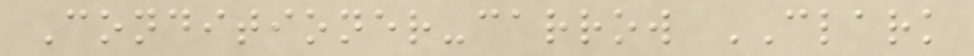Conditioner-carrow CLARK
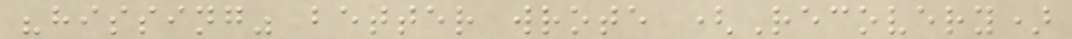"hissing" better wrote (Recovery)
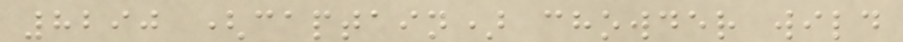8290 (captain) chowder wild
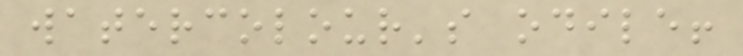watercolour's odile!
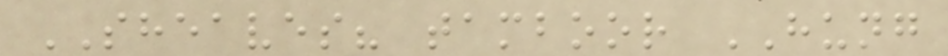SHEAVES? tamboor HUNG
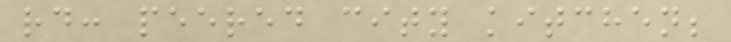rd: peered city kitchen;
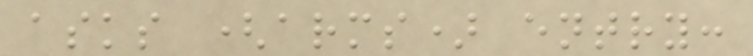asks (arms) entry:
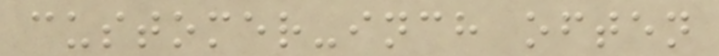customer-inch often
